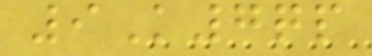9K7qp
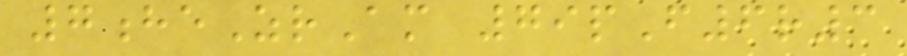7heZrAm 79pF6r3
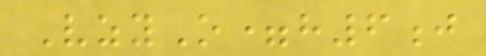VzyO=h6j
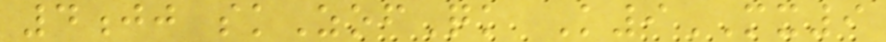4jj skZofQk K9MX9
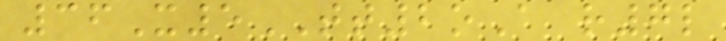36X5TT2oA r7l
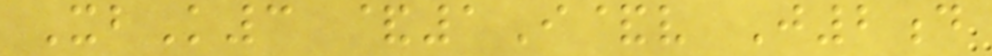XbK3 &1I&v J2d
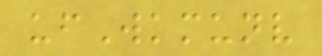ufWkmunv
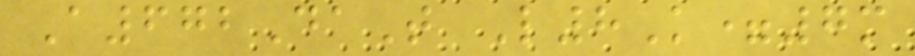A672DaT L8K=7m
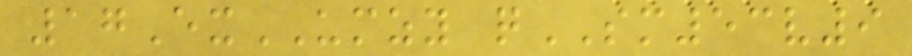17ExUMZY qSM53v9
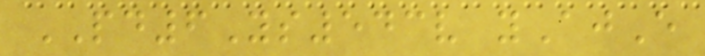PD6Ys543v yAjE
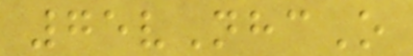75vNhcO
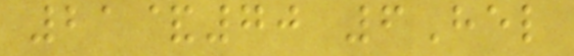21&70 6Hel
